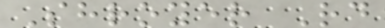Shroyer Rd
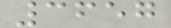3657
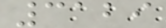3129
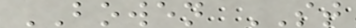BOWEN ST
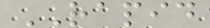RAPID
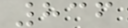836
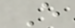E
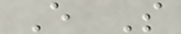E S
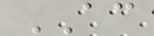AC
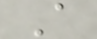A
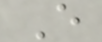E
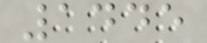1445
